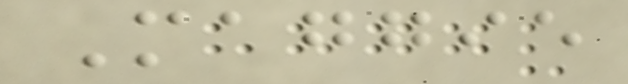Maggie
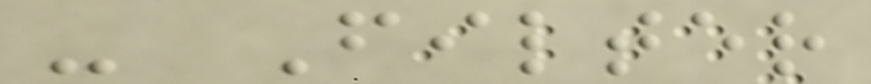- Filter
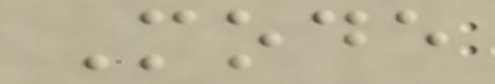Mode
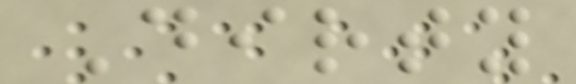Dirty
